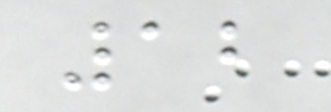12
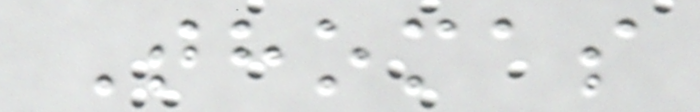Thomas
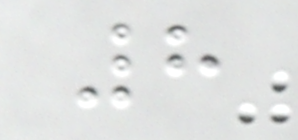8
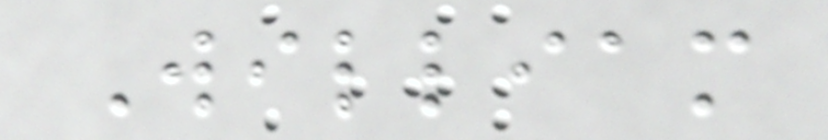William
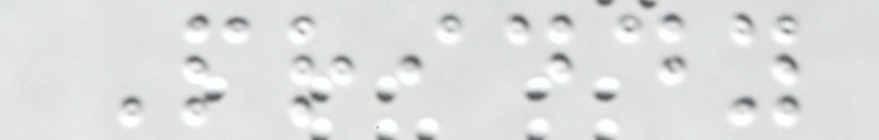Priddy
